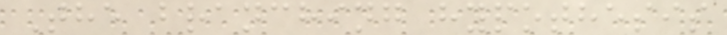The branching hypothesis
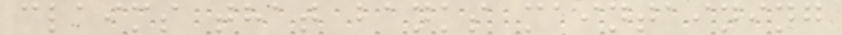claims that banks maintaining
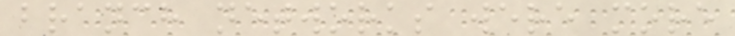branch networks were more
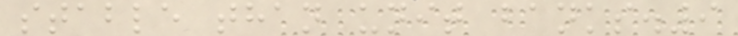stable than unit banks.9
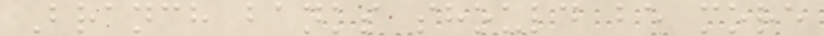Branch banks should be more
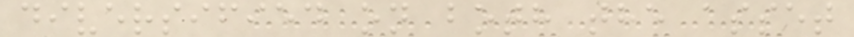diversified on both the asset
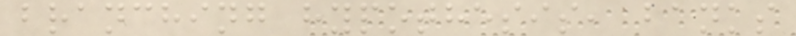branching hypothesis, banks
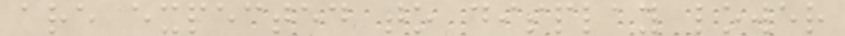are expected to display lower
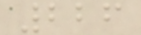226
